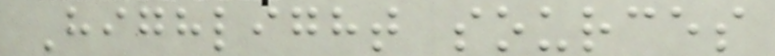Highlight sources
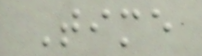Time
